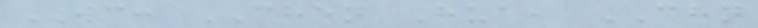WC: CHEN Hua, CHN
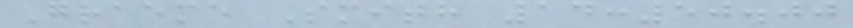Graeme Smith 14:50.00
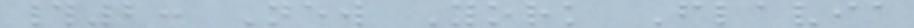#2: New York Flavia
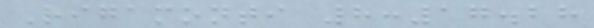Rigamonti 8:17.28
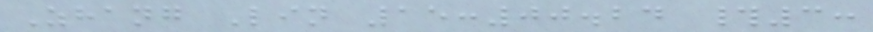Zhang Lin 15:00.24 #3:
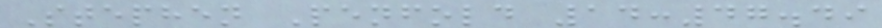Stephen Penfold 14:47.49
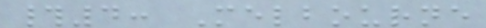#4: Melbourne
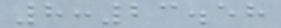8:23.58
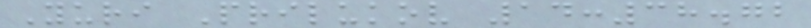Yuri Prilukov 14:38.72
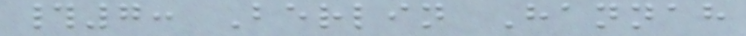#7: Berlin Hannah
